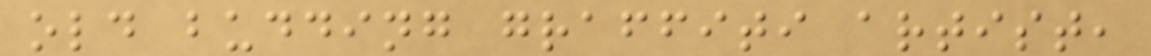old budding graffiti artist,
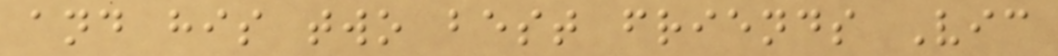and his two best friends Vic
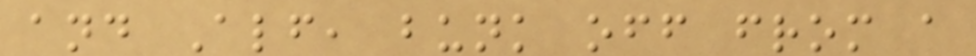and Alf, bunk off from a
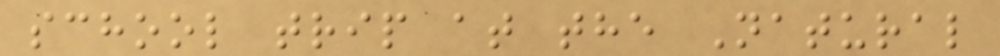school trip at the Natural
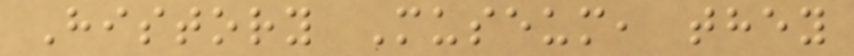History Museum, they
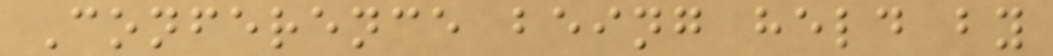Conference being held by
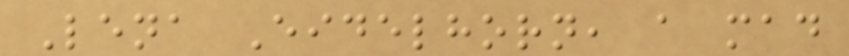Lena Eidelhorn, a mad
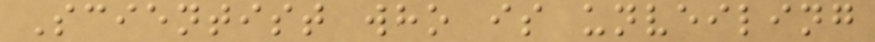Scientist who is unveiling
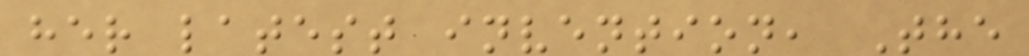her latest invention, The
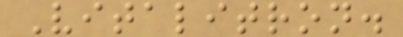Vitalitron.
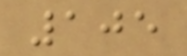105
